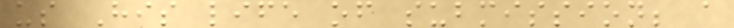us His life of submission; a
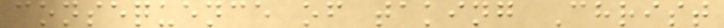consequence of taking Christ
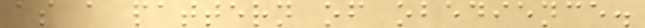as a pattern of obedience.
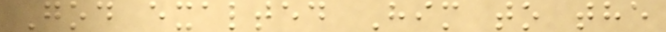God exalted Him to the
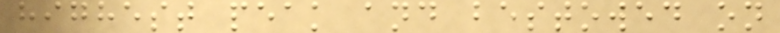highest peak and bestowed on
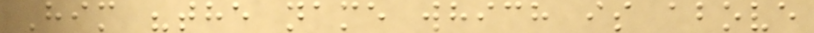Him "the name which is above
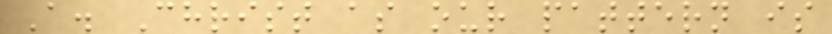A. Christ as our pattern is
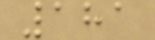181
